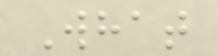What
